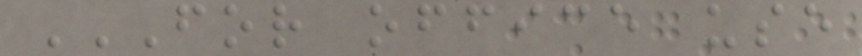FOR OFFICE USE
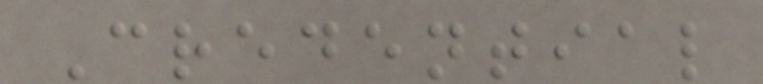Credential
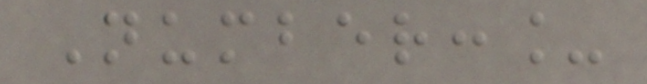Number:_
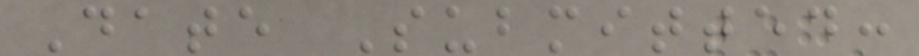Date Submitted:
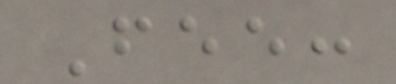Fee:
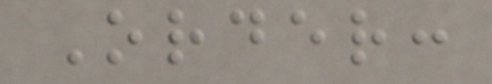Order:
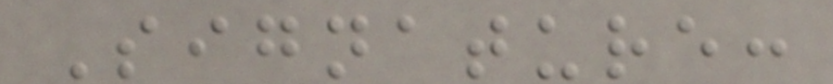Signature:
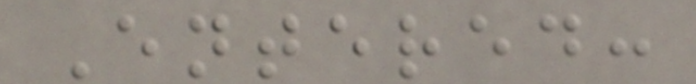Entered:
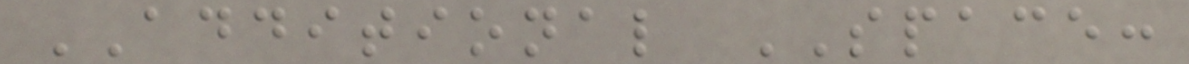ADDITIONAL SPACE:
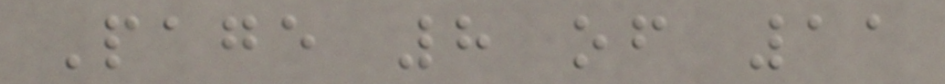Page 8 of 11
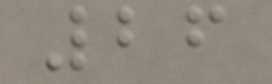26
